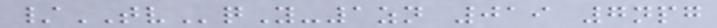/TVqY-1zn 019 7npg
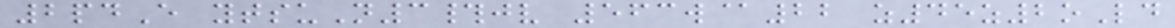2pdE ytsuN3#jv 563w@22 z45z2oLd
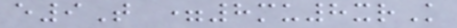e9T =8mu8xrK
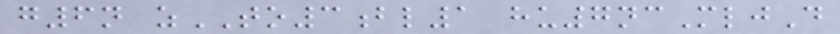g6n zTO3bl1 hu7ncMljD
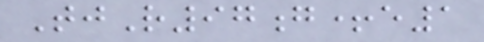TjR97g+e1
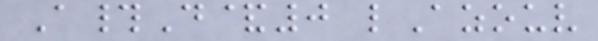A#D&0 lAzouv
